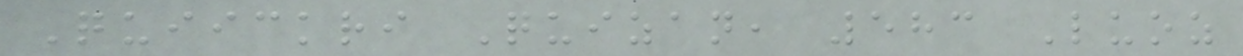Quiickri Quizan, 583 Luoz
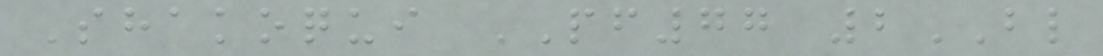Shakoqui PF77 2BL
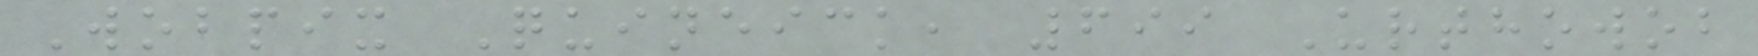Wobpix Quineick, 699 Urthowob
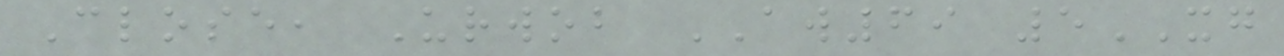Close, Urwob AW69 5XG
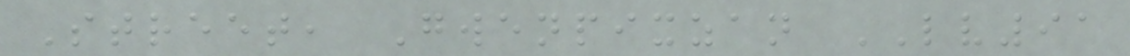Street, Gwenpixzan LV91
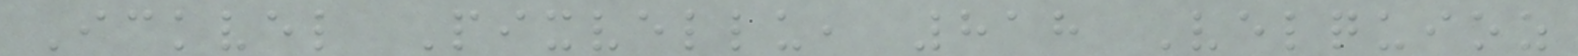Ickvel Pixvellu, 818 Velquioz
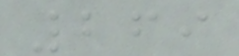269
